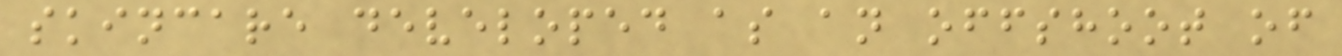skincare developed as an offshoot of
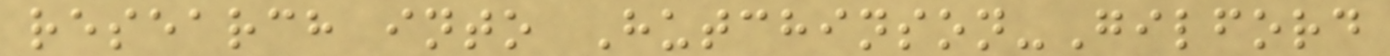research into Hutchinson-Gilford
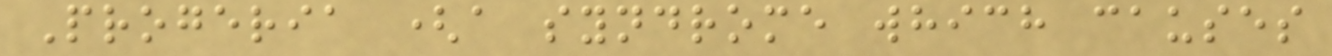Progeria (a syndrome which causes
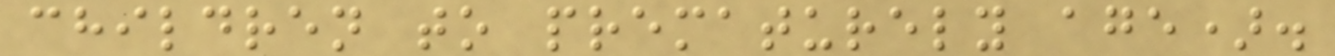children to prematurely age).
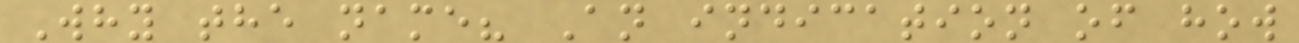Why the name? An indication of how
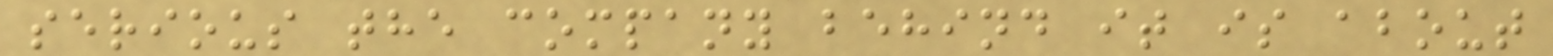serious the company behind it is about
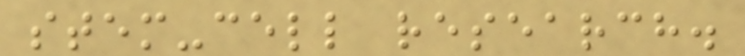stem-cell research.
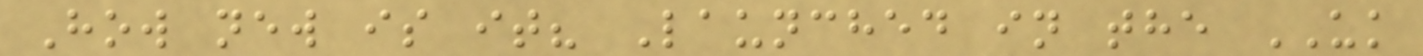How new is it? Launched in the UK
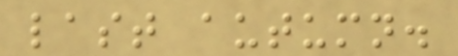last autumn.
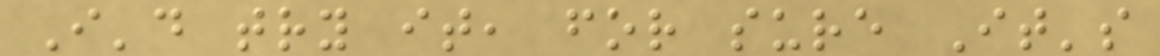I'd try it, for sure It's
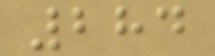284
